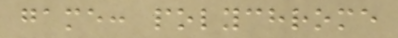game: polychrome
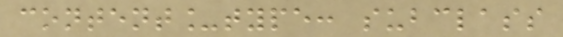content_type: subclass
